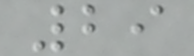29
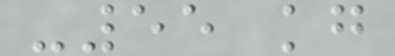-55 kg
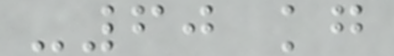-60 kg
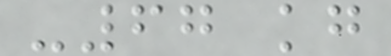-67 kg
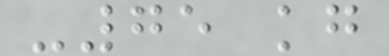-75 kg
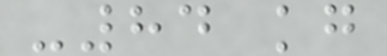-84 kg
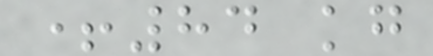+84 kg
